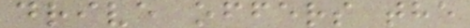drive offers the
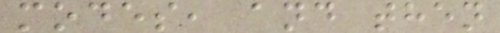modes, and then
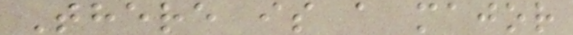There is a major
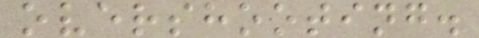overshooting.
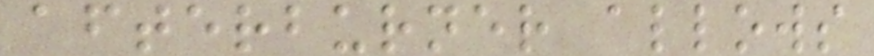afterburner allows
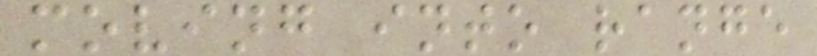moving into range
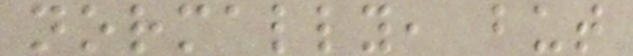normally, but
